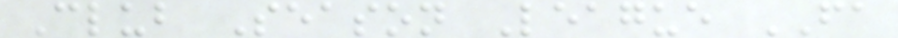Club Season League FA
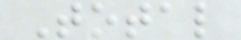Total
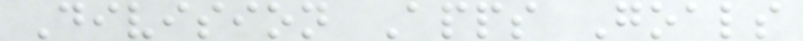Division Apps Goals
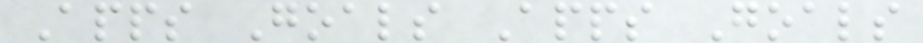Apps Goals Apps Goals
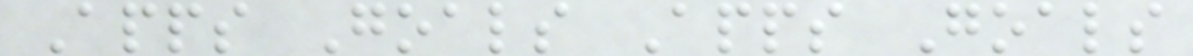Apps Goals Apps Goals
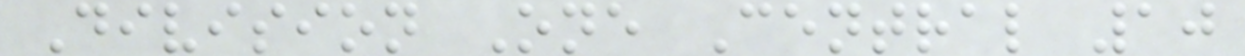Division One Central 10
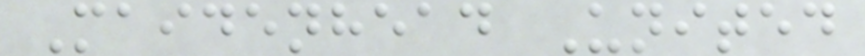Maidenhead United
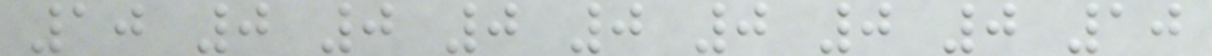10 0 0 0 0 0 0 0 10
